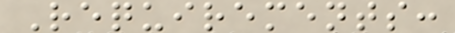Requirements:
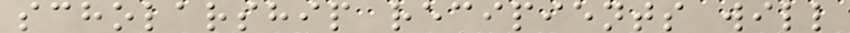scholarship recipients will
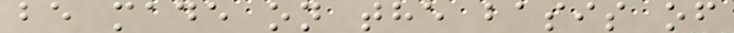be made on the basis of
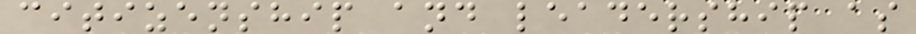citizenship and leadership as
